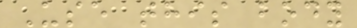Use this body
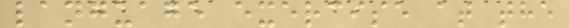language exercise at the
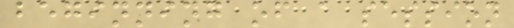beginning of a session
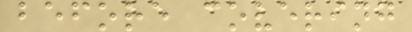before covering
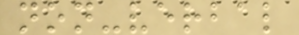non-verbal
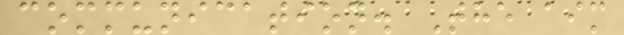communication. The aim
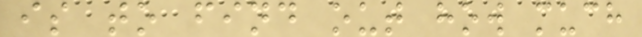is to find out how much
